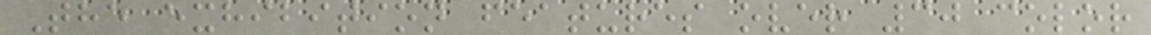The exhibition features over 30 color
